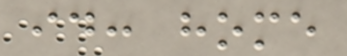id: home
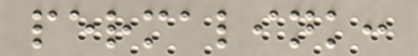permalink:
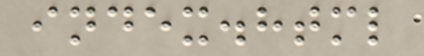index.html
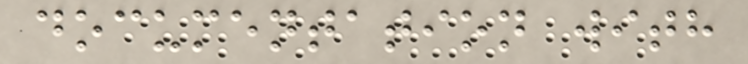documentation with
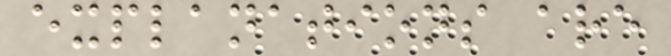explanations are
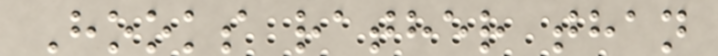Hooks rather than
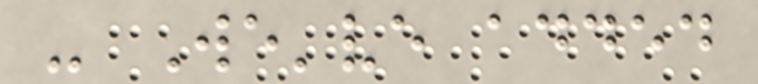- We've added
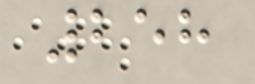258
